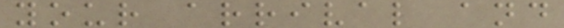your arrival and
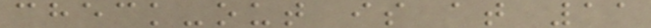check-out is at 11
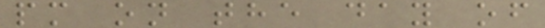pm on the day of
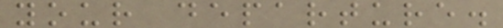your departure.
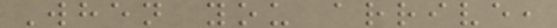When you arrive,
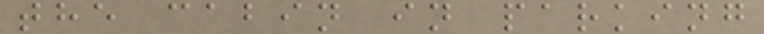the cabin in parking
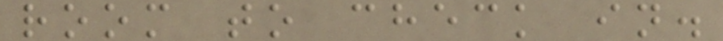room to check in.
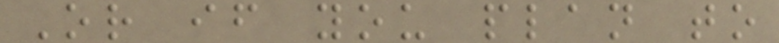Or if you plan to
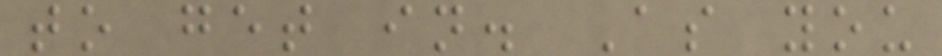to get in. As you
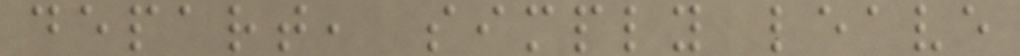depart, simply leave
